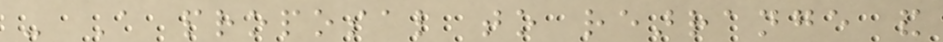- A proposal to rearrange and
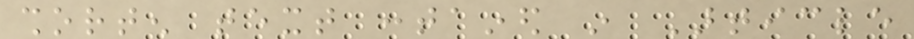shorten text contained in Article
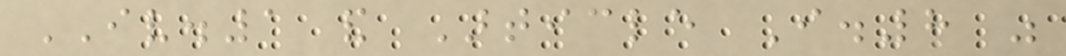IV.1 and Article I.8 was
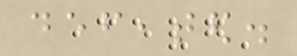defeated.
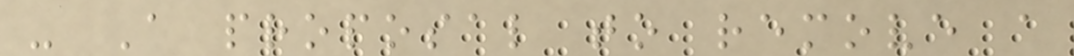- A proposal to remove a
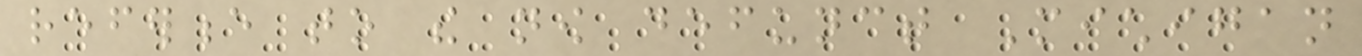reference to the now defunct Michigan
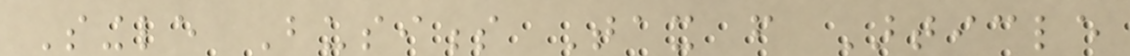Single Business Tax from Article
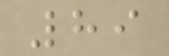89
